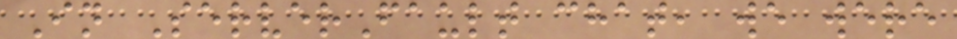In ServerFault chat, we were
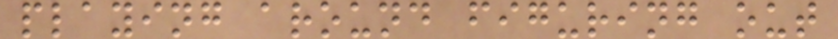playing around figuring out
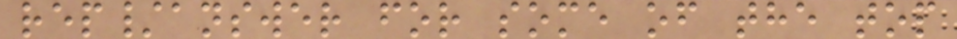rep/answer for some of the top
